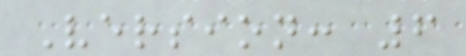Version: 6
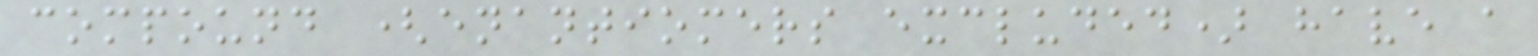compound (enantiomers excluded) have a
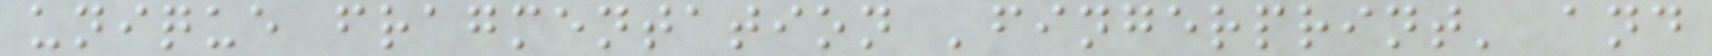unique fragmentation 'fingerprint' and
